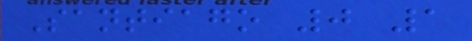Santiago 0 1
